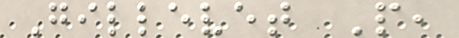Gillevet P,
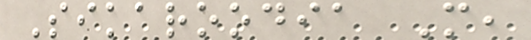Sikaroodia M,
